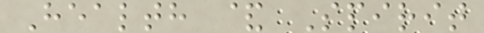Health & Spirit
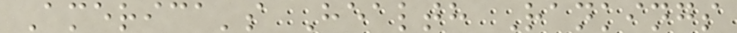America's Health Rankings
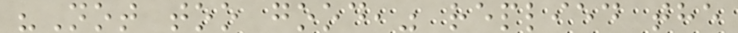"Not too good," replied the
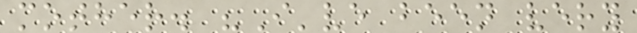mother. "I've been very
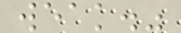weak."
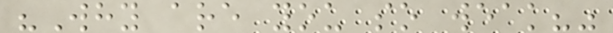"Why are you so weak?"
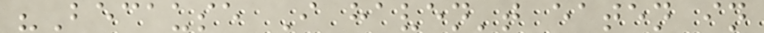"Because I haven't eaten in
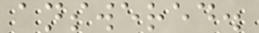answered.
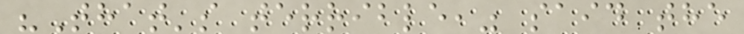"That's terrible," said the
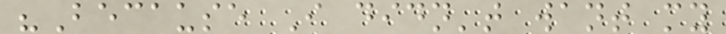"Because I didn't want my
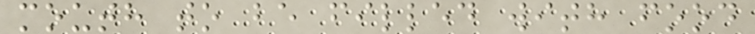mouth to be filled with food
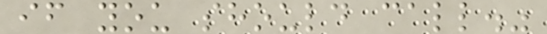if you should call."
